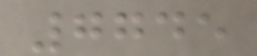7745
